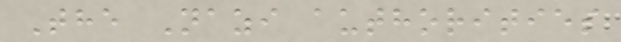The Nazi authorities
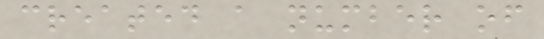created a number of
